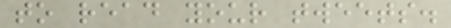to read your tweets.
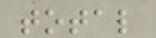total
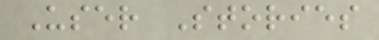User Stories
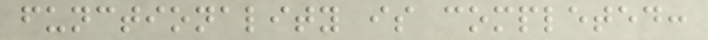functionality is completed:
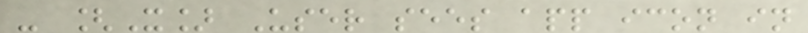- [X] User sees app icon in
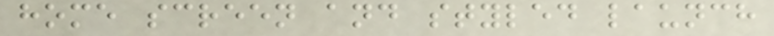home screen and styled launch
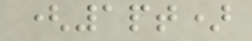(1pt)
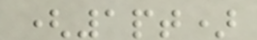(1pt)
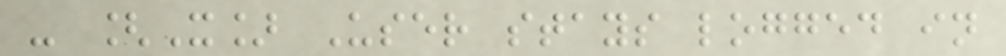- [X] User stays logged in
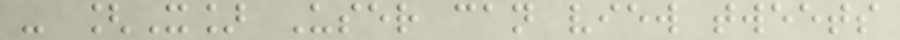- [X] User can view tweets
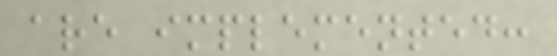are implemented:
